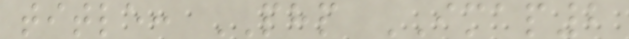title: PHP IMAP2
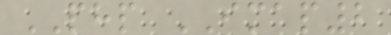PHP IMAP2
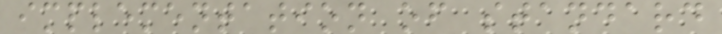implementation of standard
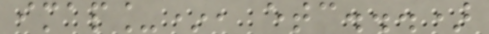imap_*, etc...)
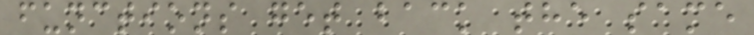functions get back the same
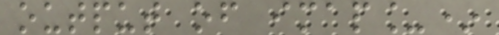output of imap_*
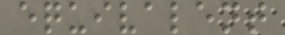equivalent
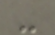-
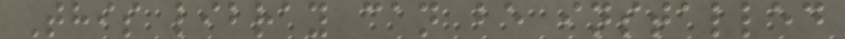This libray can be installed
